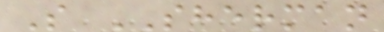S SHERMAN
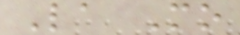La Mo
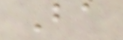Ba
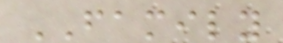FAMILY
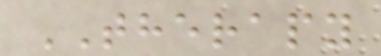THERAPY
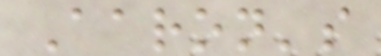Aaron's
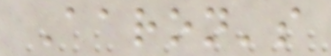Aaron's
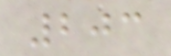203
